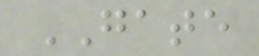GATE
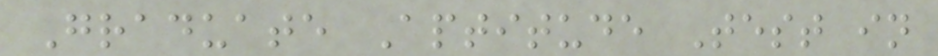Graduate Aptitude Test in
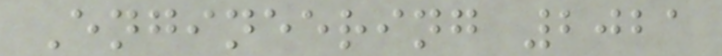Engineering 2021
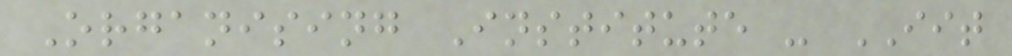Organising Institute - IIT
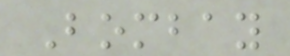Bombay
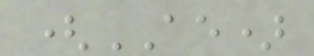(AE)
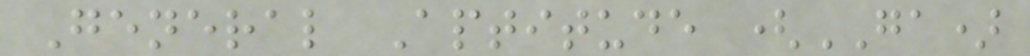General Aptitude (GA)
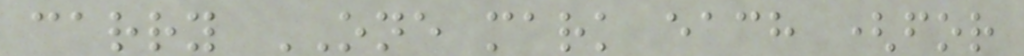carry ONE mark each (for
